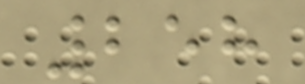258
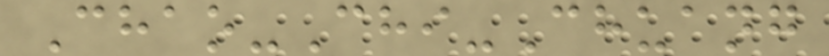Chao-Chi-Chuang
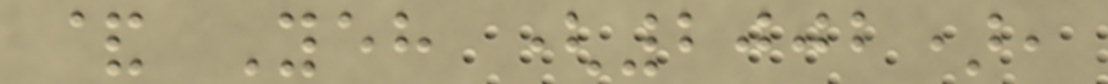& Yeh (2002),
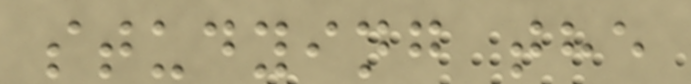studying the
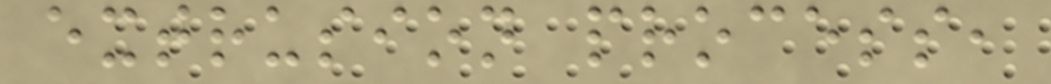extrusion process,
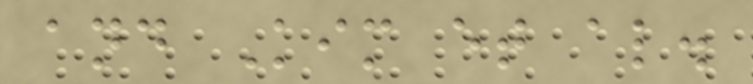and Kim et al.
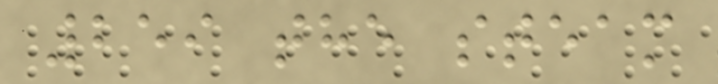259 the steam
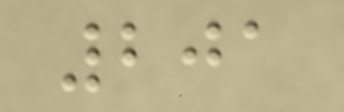201
